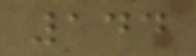144
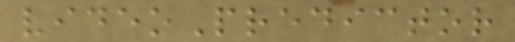videoPredictor
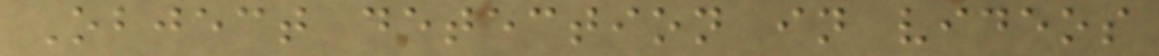Object detection in videos
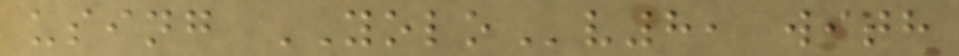using YOLOv8, with
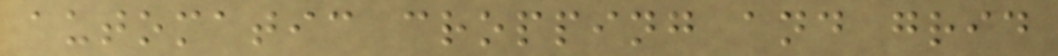automatic cropping and grid
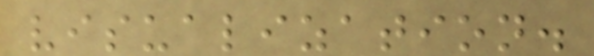visualization.
